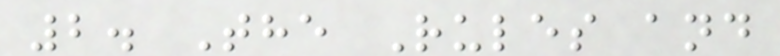2. The Rules and
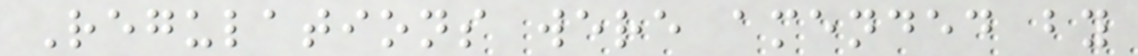Regulations were amended by
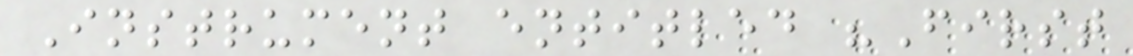Instrument entitled "First
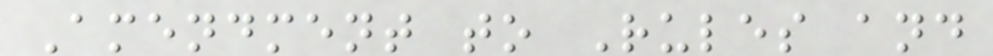Amendment to Rules and
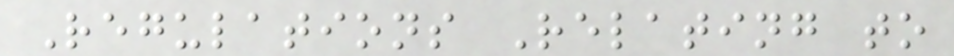Regulations Relating to
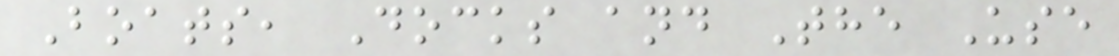Boats, Docks and The Use
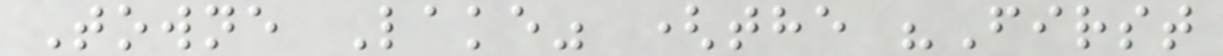Towne Lake" (the "First
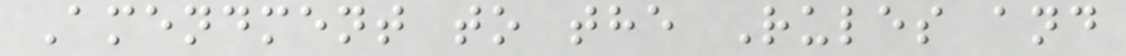Amendment to the Rules and
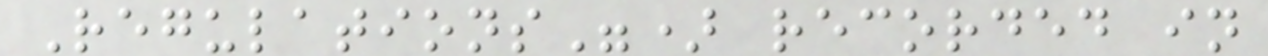Regulations") recorded in
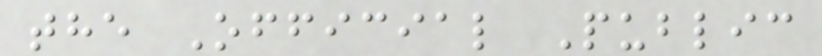the Official Public
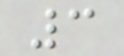3
